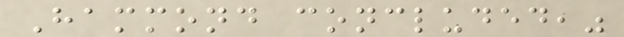Hammond concluded,"
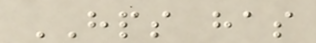HPS has
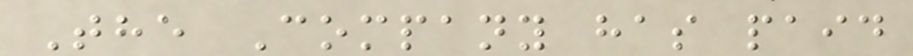The Company has paid
